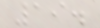19.
